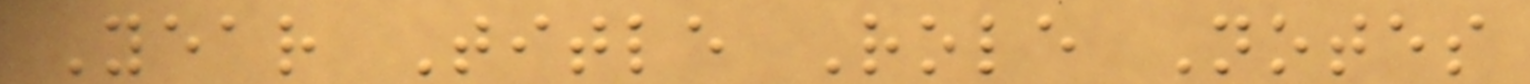Year Title Role Notes
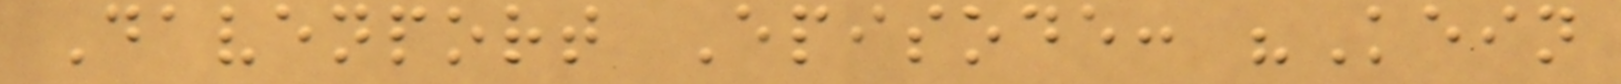Davenport Episode: "Kein
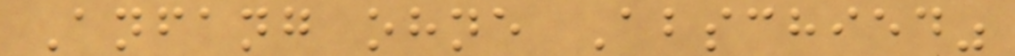Anfang ohne Abschied"
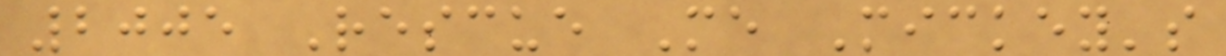2005 Rescue Me Mickey's
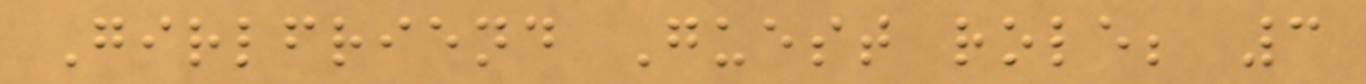Girlfriend Guest role; 3
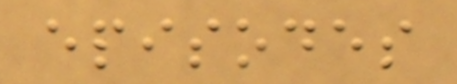episodes
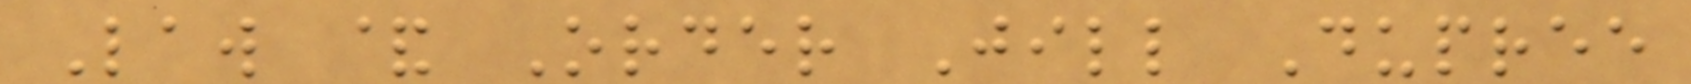Law & Order Jill Dupree
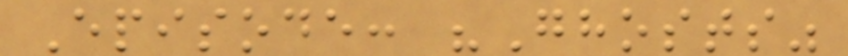Episode: "Ghosts"
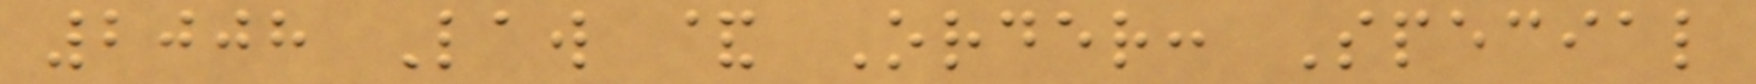2008 Law & Order: Special
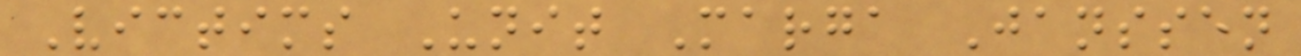Victims Unit Marga Janssen
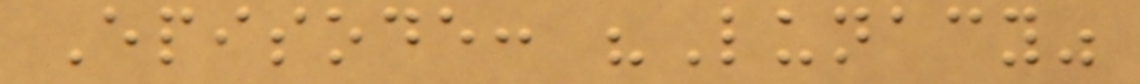Episode: "Lunacy"
